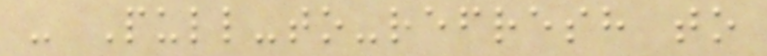- Pull-to-refresh to
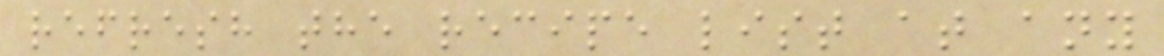refresh the recipe list at any
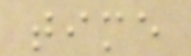time
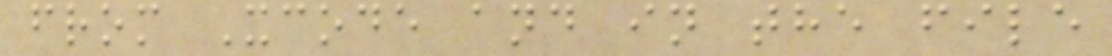from Xcode and in the file
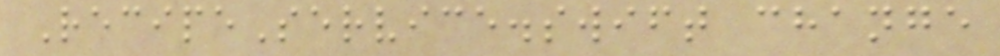RecipeService.swift change
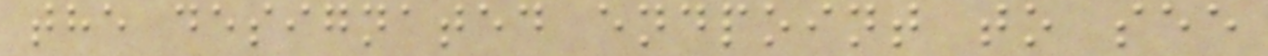the designated endpoint to see
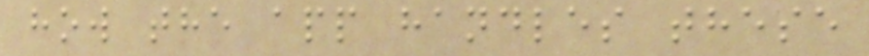how the app handles these
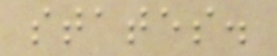states.
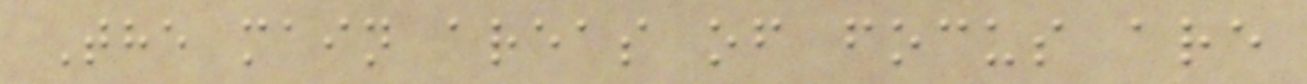The main areas of focus are
